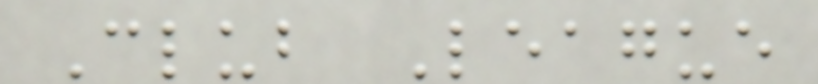Club League
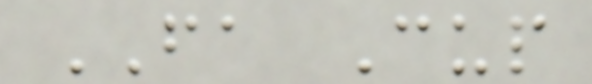FA Cup
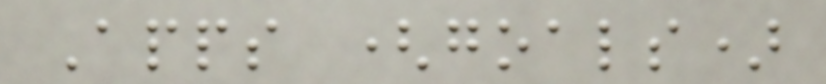Apps (goals)
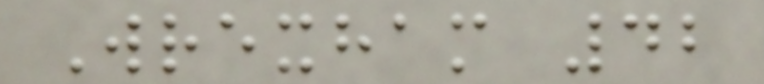Wrexham 42
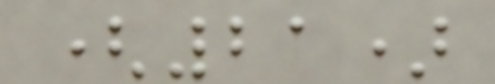(21)
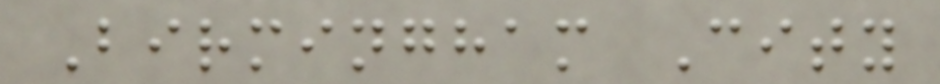Birmingham City
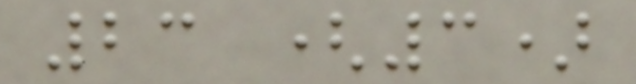23 (3)
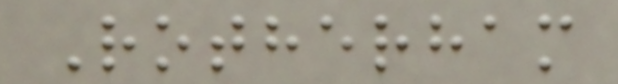Rotherham
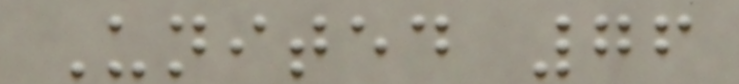United 76
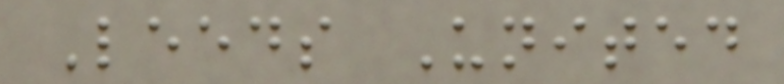Leeds United
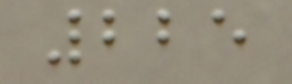225
